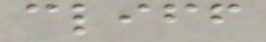cliff
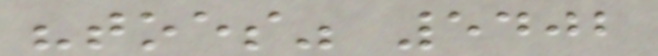"toes" 5402
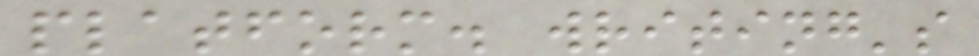platform. writing's
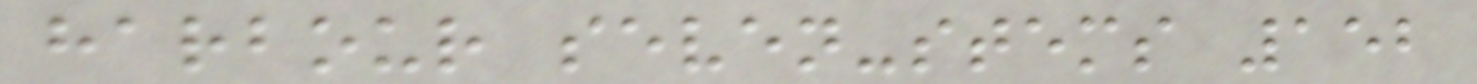harbour seven-stems 152
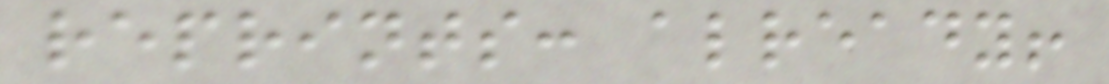reprints: already!
